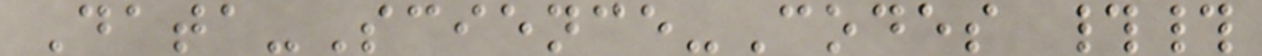Data-Science-Codes ##
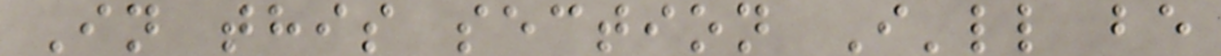In this section I'll be
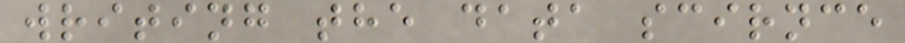writing the data scirnce
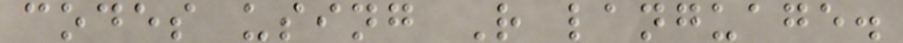codes using R language.
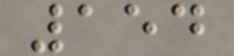154
